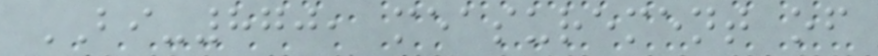BI-870, measurement of
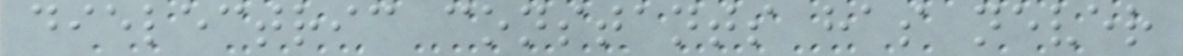dielectric constants has never
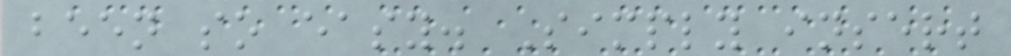been so easy. Simply insert
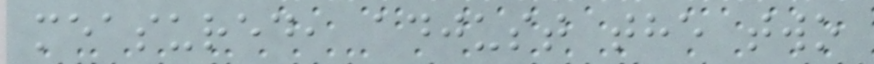measured, adjust the two
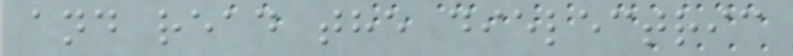and read the dielectric
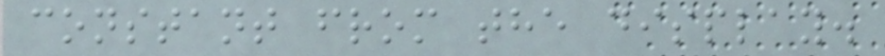constant from the display.
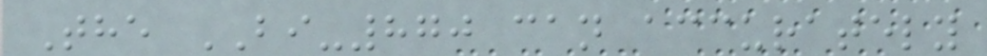The BI-870 can accurately
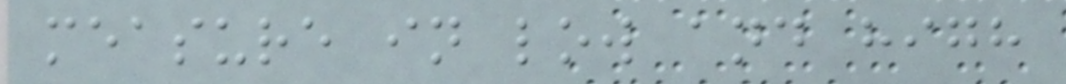measure in low and high
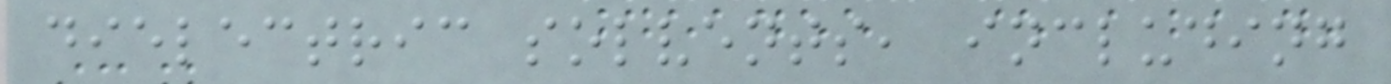dielectric solvents, including
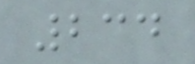234
